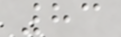83
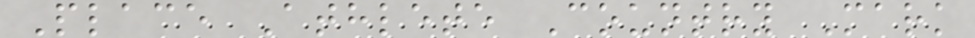Place Athlete Country Mark
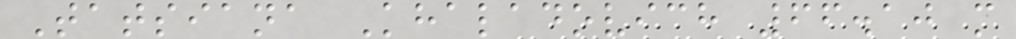Tatsiana Khaladovich 66.10 m
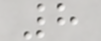8
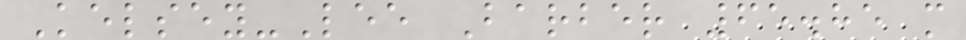Kelsey-Lee Barber 65.85 m
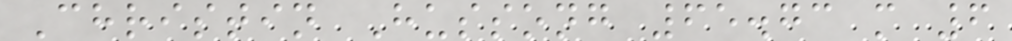Christin Hussong 65.73 m 6
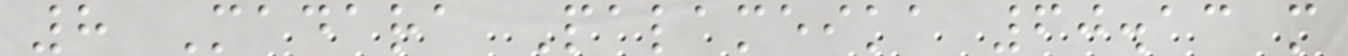8 Madara Palameika 60.13 m
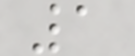1
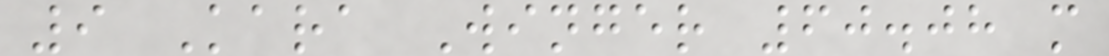9 Kara Winger 60.08 m
